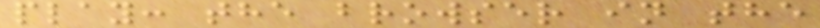play: the browser in the
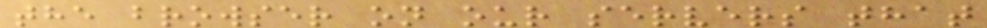the browser on our servers that
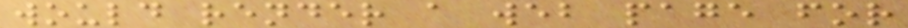would render a web page for
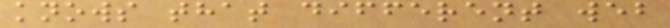knows that different web
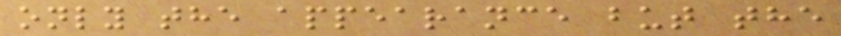only the appearance but the
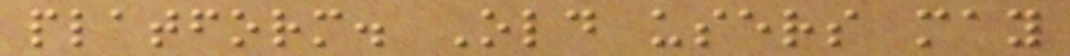platform. Old users may
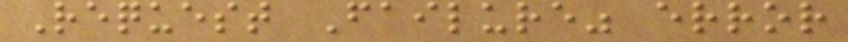Request Failure" error
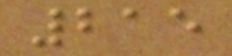215
